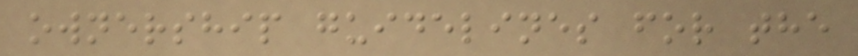ownership guidelines for the
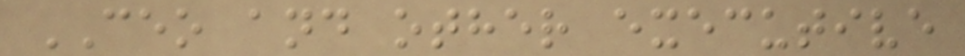CEO and other executive
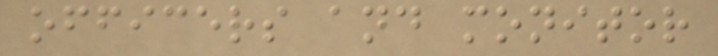officers and monitor
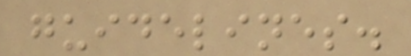guidelines.
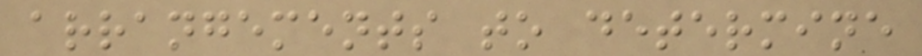arrangements to determine
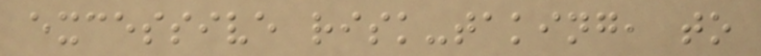excessive risk-taking, to
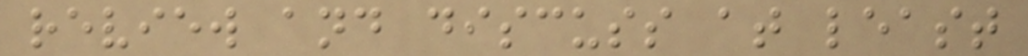review and discuss at least
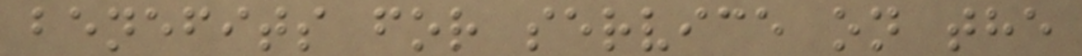benefits for service on the
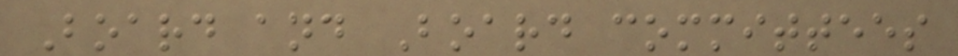Board and Board committees
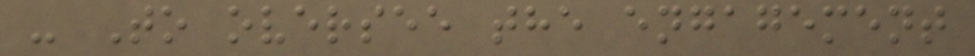- To oversee the engagement
